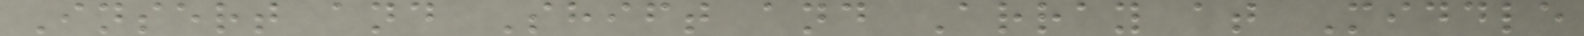Insert and Shift and Array at Middle
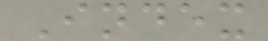Index
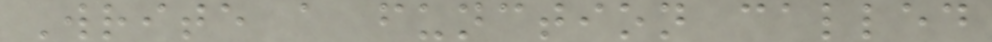Write a function called
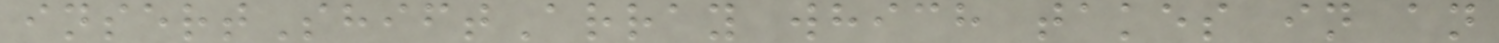insertShiftArray which takes in an
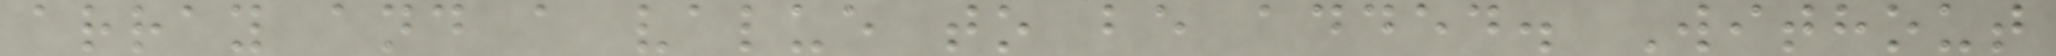array and a value to be added. Without
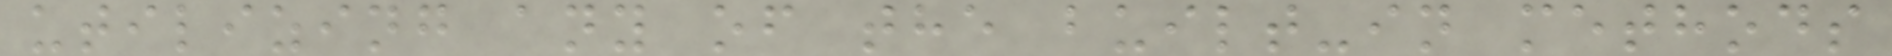utilizing any of the built-in methods
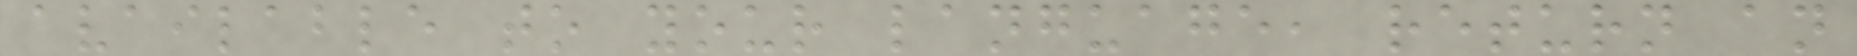available to your language, return an
